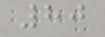80
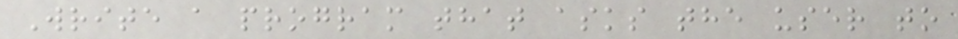Write a program that asks the user to
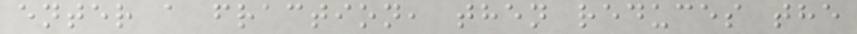enter a fraction, then reduces the
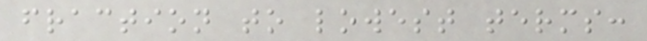fraction to lowest terms:
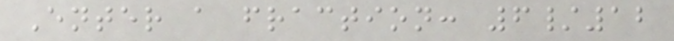Enter a fraction: 6/12
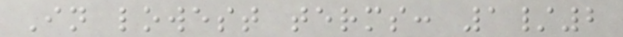In lowest terms: 1/2
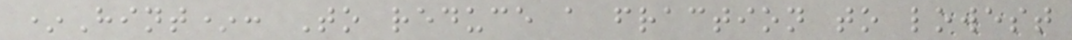*Hint*: To reduce a fraction to lowest
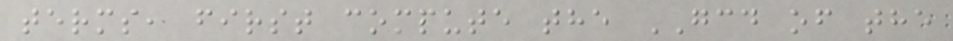terms, first compute the GCD of the
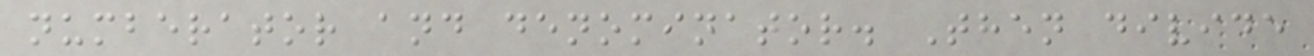numberator and denominator. Then divide
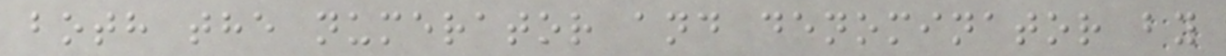both the numerator and denominator by
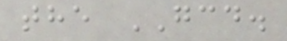the GCD.
